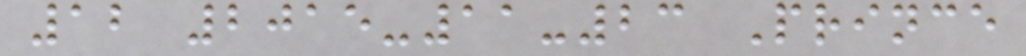12 2015-11-23 Prince
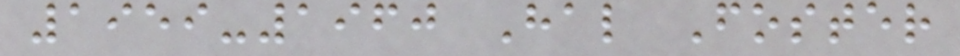1959-1960 Hal Foster
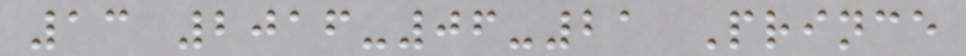13 2016-06-21 Prince
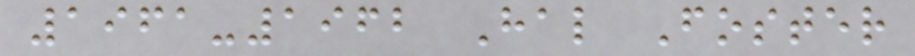1961-1962 Hal Foster
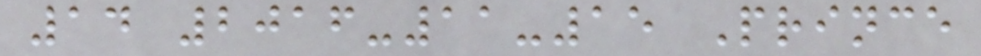14 2016-11-15 Prince
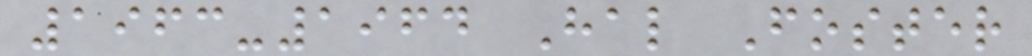1963-1964 Hal Foster
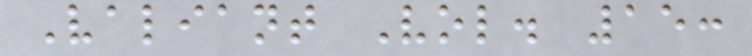Valiant Vol. 15:
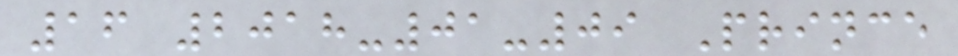16 2018-01-09 Prince
